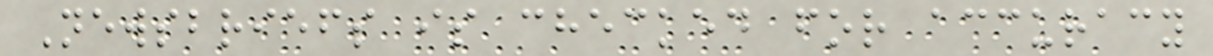Newsbriefs is checked for accuracy
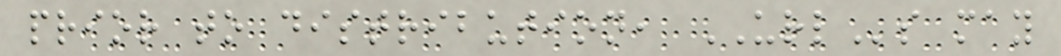prior to distribution, URLs may
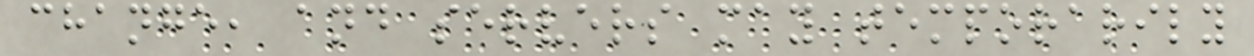change, and servers may temporarily
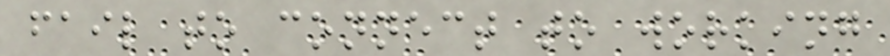fail to connect to working
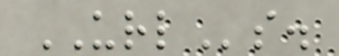URLs.
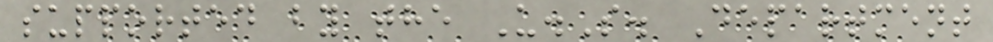supported by the U.S. Department
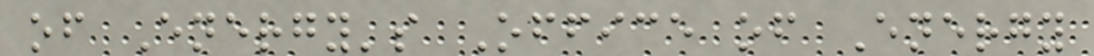of Energy's Office of Energy
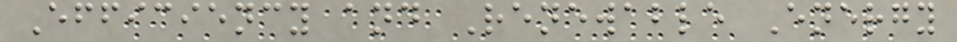Efficiency and Renewable Energy
